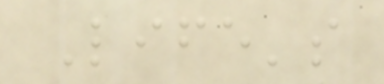Life's
